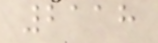2118
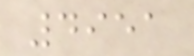4951
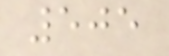505
